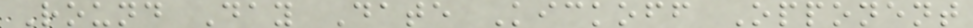Round Day Date Kickoff Opponent
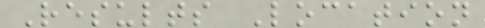Results Location
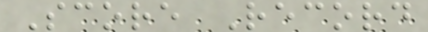Score Record
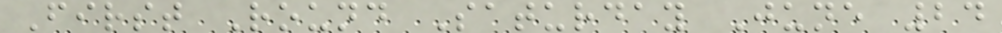First Round Saturday June 24
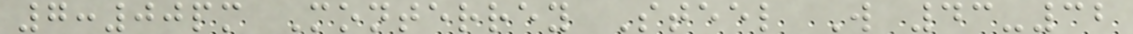7:00pm Monterrey Steel W 43-32
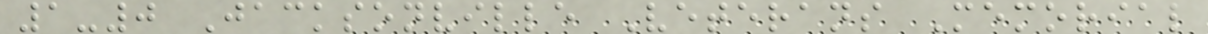1-0 Jacksonville Veterans Memorial
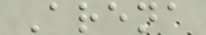Arena
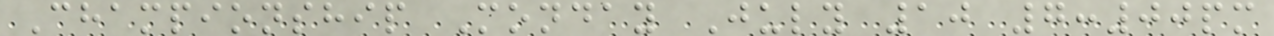Championship Monday July 10 7:00pm
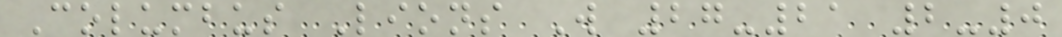Columbus Lions W 27-21 2-0
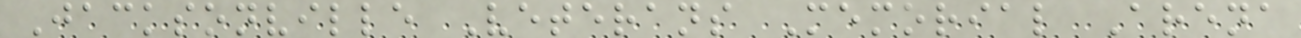Jacksonville Veterans Memorial Arena
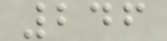246
